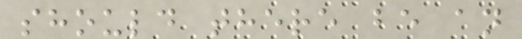should there be an
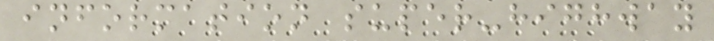information super-highway
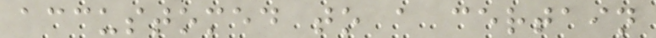accustomed to a certain
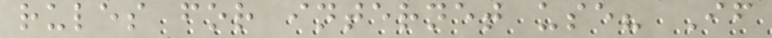rules for internet use? If
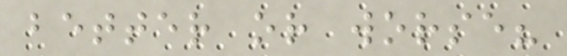better or worse?
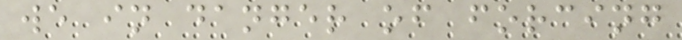we in danger of forcing
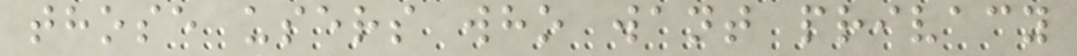those users who want privacy
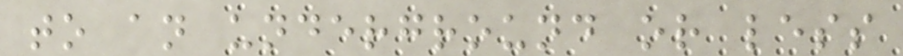to an underground or less
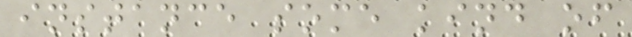instance some kind of
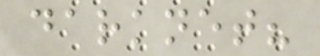darknet?
